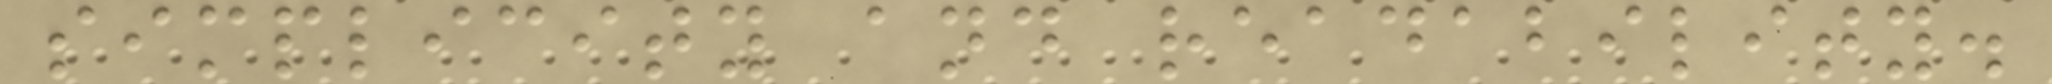simplicity and readability.
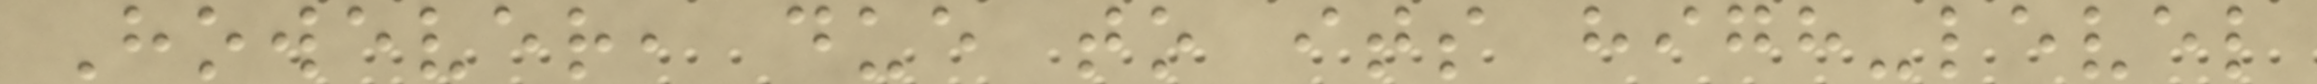However, due to its high-level
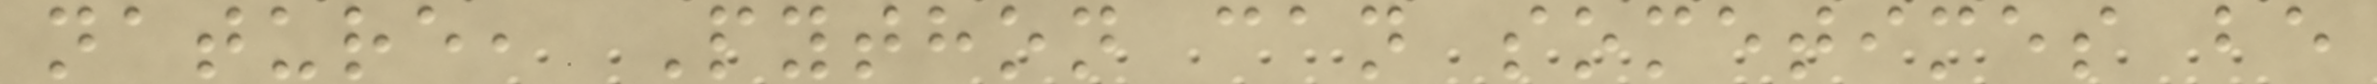nature, Python can sometimes be
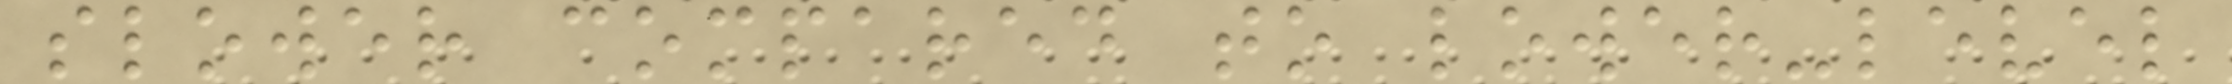slower compared to lower-level
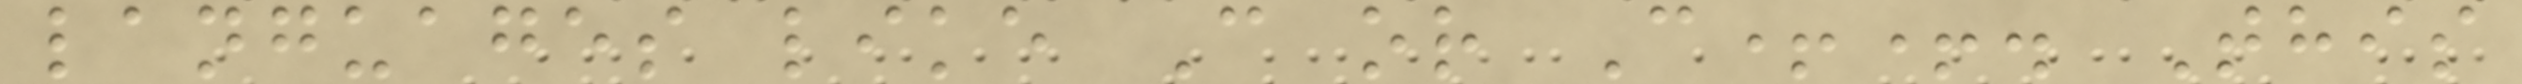languages like C or C++. This
